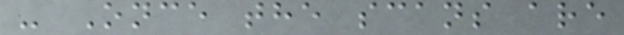- Once the scans are
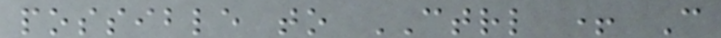possible to CTRL + C
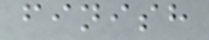finish
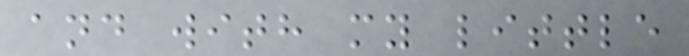and with my little
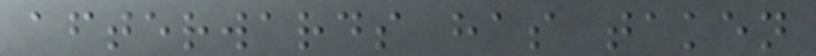afterwards has taken
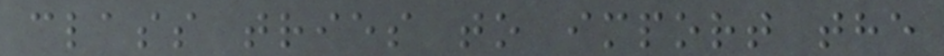class tries to import the
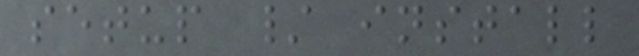setup / install
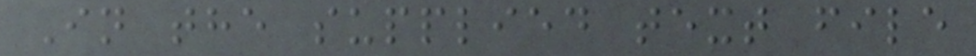In the supplied text file
